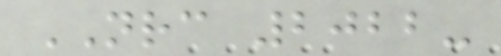NRC 2022-
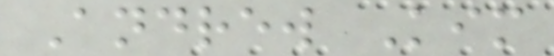Andrew Kim
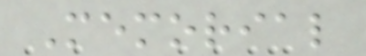Memorial
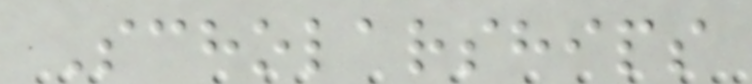Scholarships
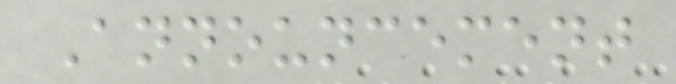Announcement
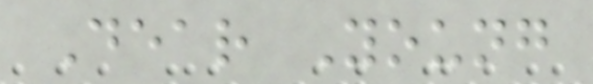Dear Young
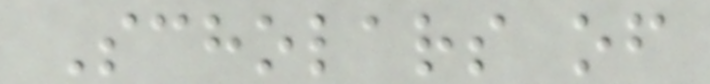Scholars of
